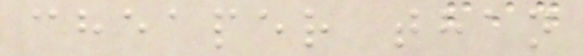cheaper than
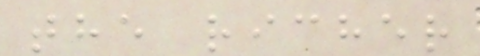the richer
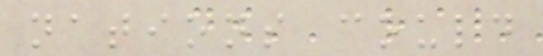nations could
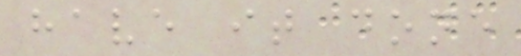have it done
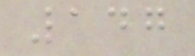147
